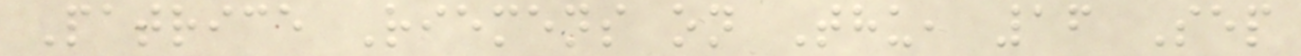Patrice Riemens on Thu, 16 Sep
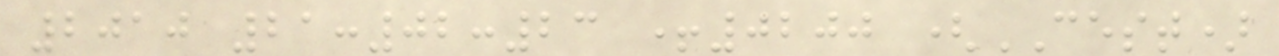2010 21:02:23 +0200 (CEST)
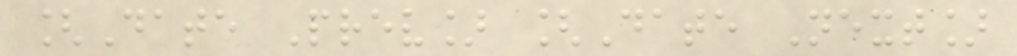[Date Prev] [Date Next]
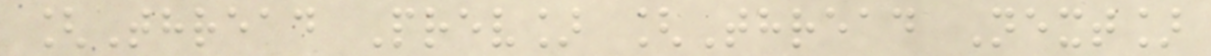[Thread Prev] [Thread Next]
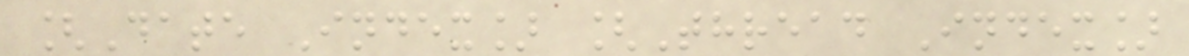[Date Index] [Thread Index]
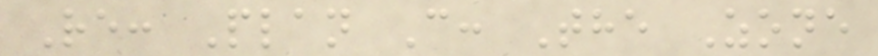Re: Plan C: The Zone
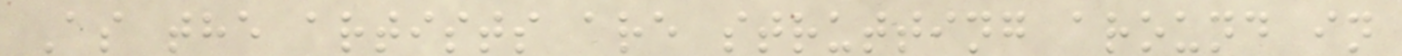As the artists are strutting around in
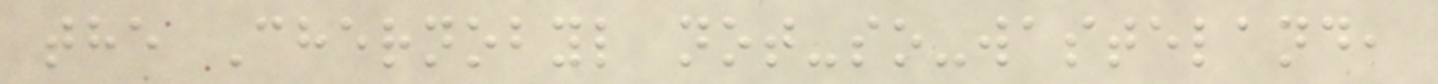the Chernobyl not-so-wasteland,
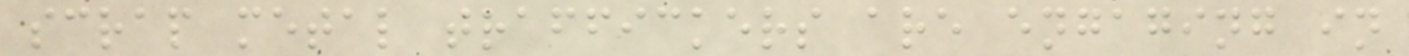scrap metal traffickers are engaging in
